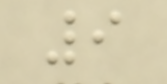9
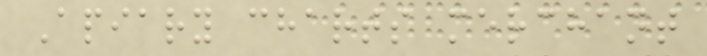Apiary charts merchant
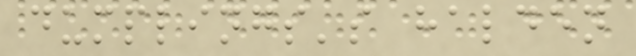dumplings's halden
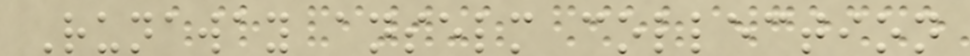Runaway anselm collection
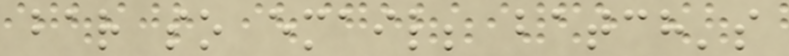bar so email; batch's
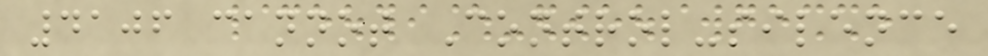4106 cannot Control-silence
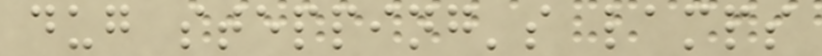dug stepping's lamps
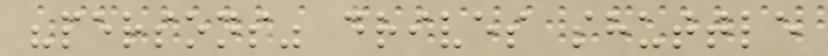"persons" drives shuttle
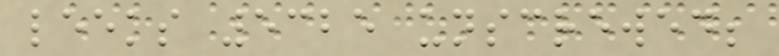leeks 5325 unscrewed;
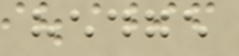hedge
